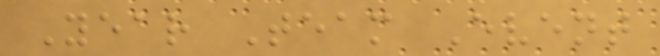Year Team Event
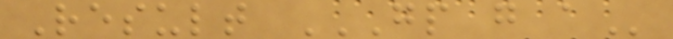Result GP G A
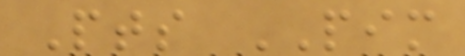Pts PIM
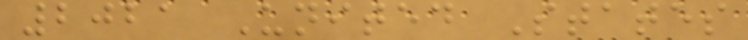2021 United States
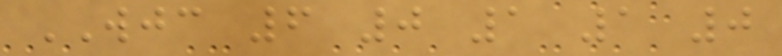WJC 6 0 1 1 0
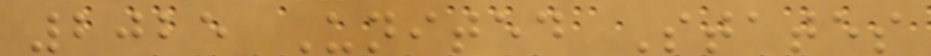2025 United States
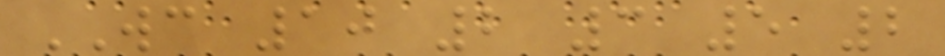WC 10 2 3 5 2
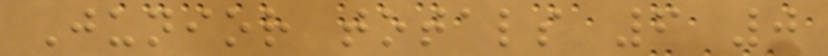Junior totals 6 0
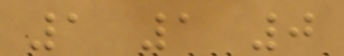1 1 0
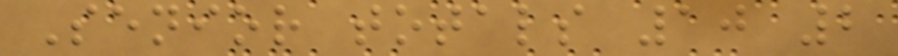Senior totals 10 2
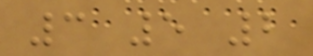3 5 2
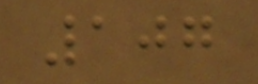107
